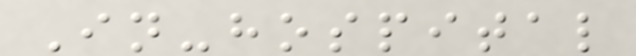In-hospital
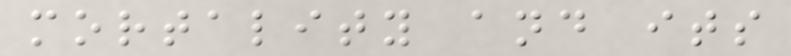mortality and its
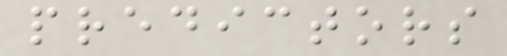predictors
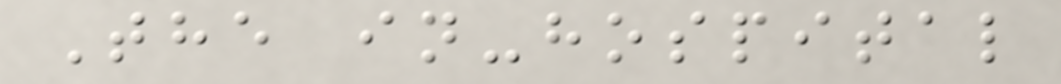The in-hospital
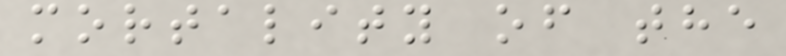mortality of the
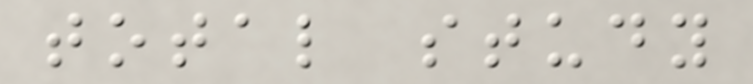total study
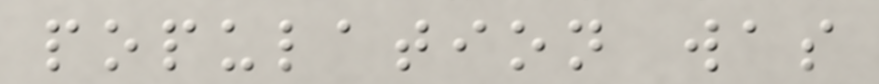population was
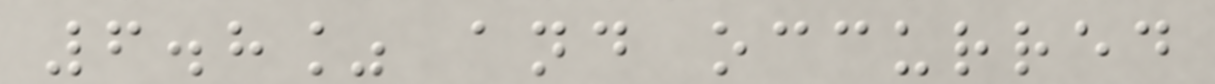6.8% and occurred
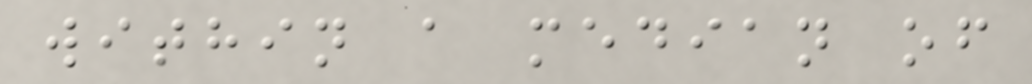within a median of
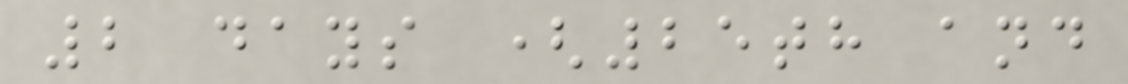2 days (25th and
